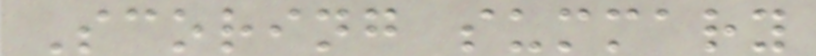Scoring summary
